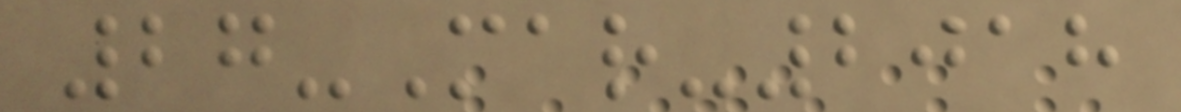27-Mar-2018
